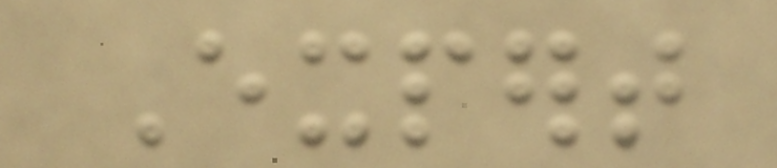Expert
